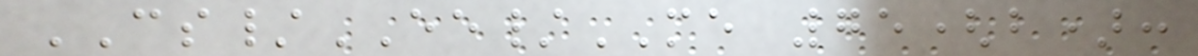CS/EE/ME 75(b):
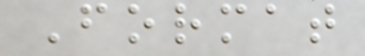Format
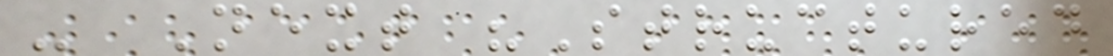- Next "Structured
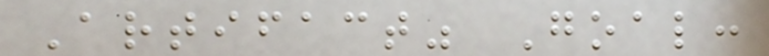Artifact" Goal:
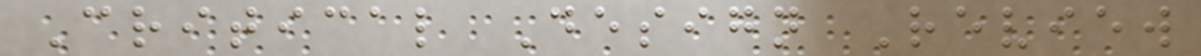Critical Design Review
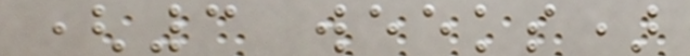(3 weeks)
